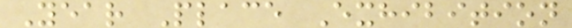Year Place Exhibition
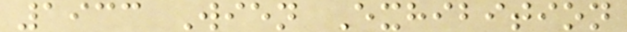1933 Wien Exhibition
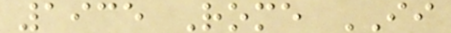1935 Rome II
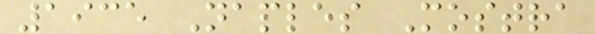1935 Naples Mostra
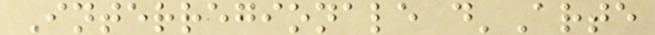Interregionale d'Arte
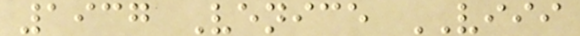1937 Venice VIII
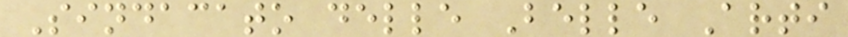Sindacato delle Belle Arti
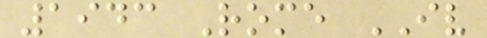1943 Rome IV
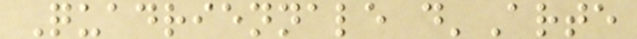Quadriennale d'Arte
